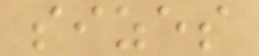sizes
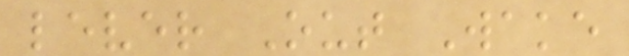lever Out Wake
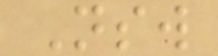Nsw
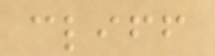cliff
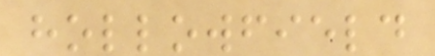hollowfield
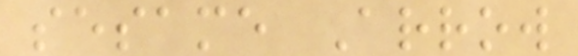sesame Arrow
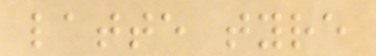latte tyre
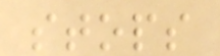stops
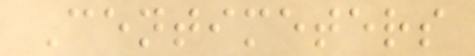Centimeters
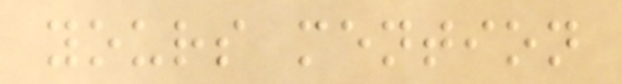yours mention
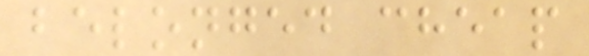belonged cheap
